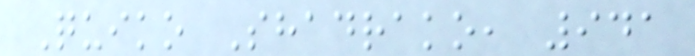Quiko Shadrako, 941
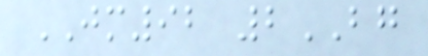JM92 2BG
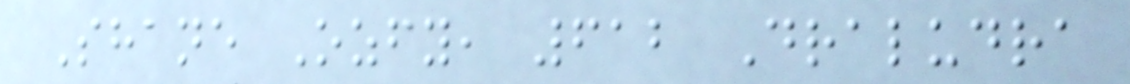Shane Ozfy, 612 Draludra
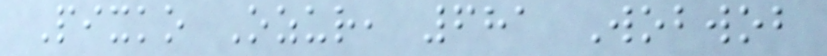Pixko Ozur, 681 Wobwob
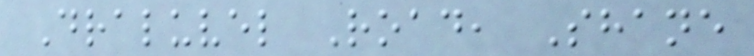Draluvel Road, Shane
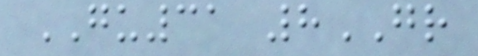GU31 8GR
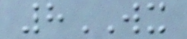8WX
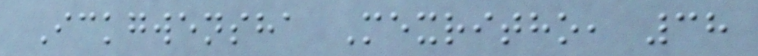Ickgwensha Mexritho, 38
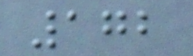172
